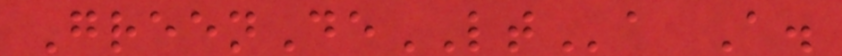GreenDeLTa A.
